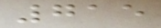715
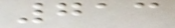713
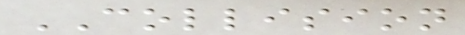COLLISION
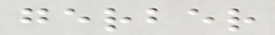gerber
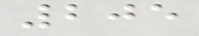205
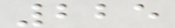225
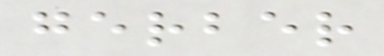gerber
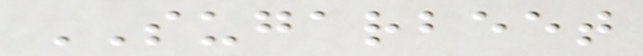SUGARBEET
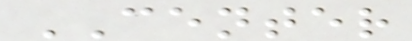CENTER
